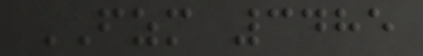FZM 3485
